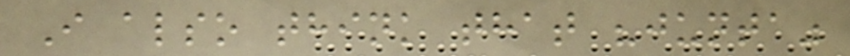I also think that "junta"
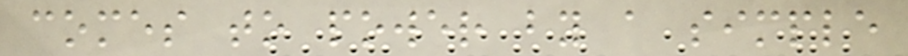comes to power by a simple
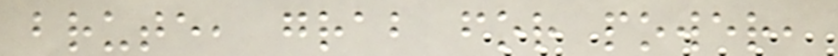brute, grab for power,
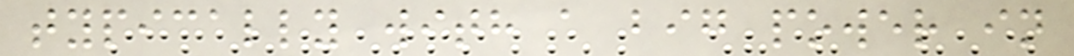typically with a big power in
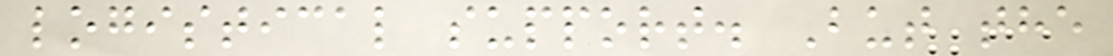logistical support. But the
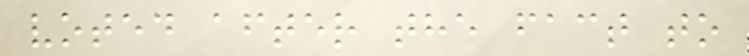voted after the fact to
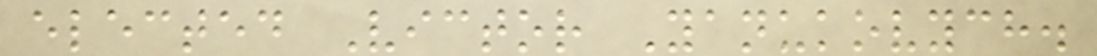elected Victor Yanukovych.
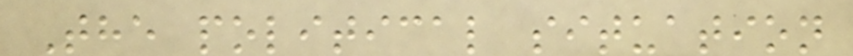The political situation
